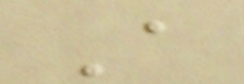A
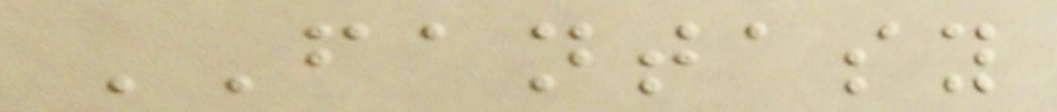FANTASY
